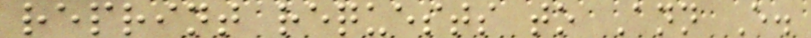reprint requests to Ann E.
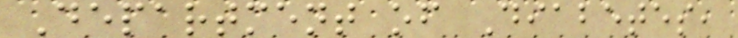Department of Diabetes,
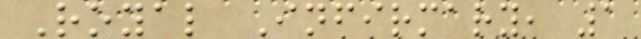Royal Infirmary, 1
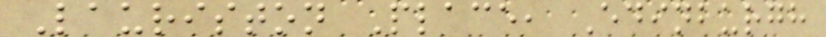Lauriston Place, Edinburgh
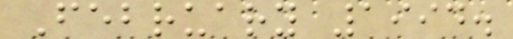February 1994.
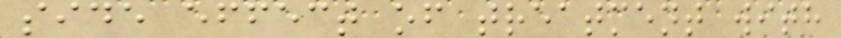side effect of treatment with
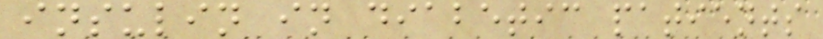insulin in diabetic patients
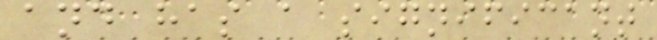and has a significant
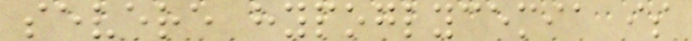severe hypoglycemia is
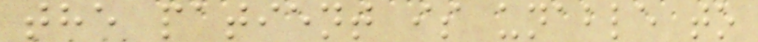the patient is unable to
